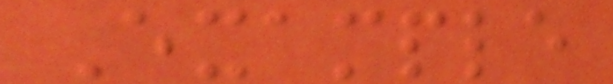Example
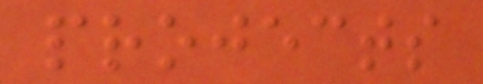projects
